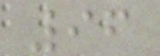96
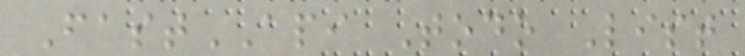FastAPI Todo List
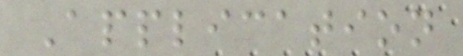Application
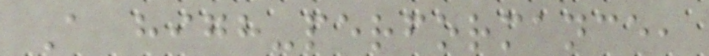A high-performance,
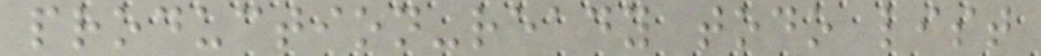production-ready todo list
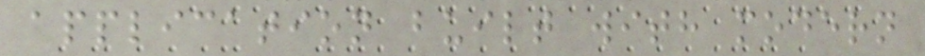application built with modern
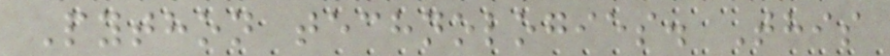Python technologies. This
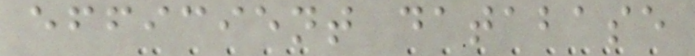efficient database
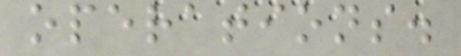operations.
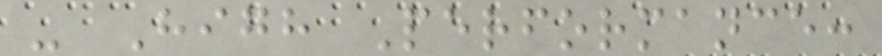- High Performance:
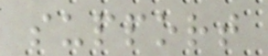support
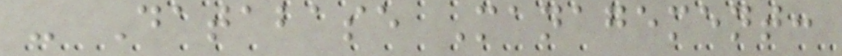- Database Management:
